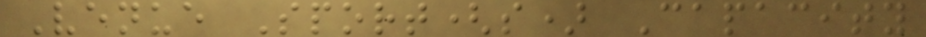Venue Sport(s) Capacity
